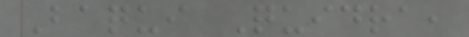Baqui Quidra,
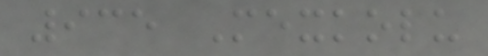935 Mexkolu
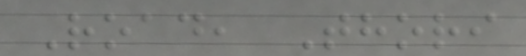Road, Thori
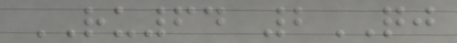RU64 2QJ
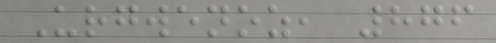Urgwenoz, 876
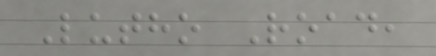Lutho Road,
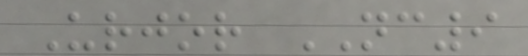Urjor NC9
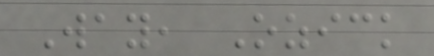Way, Ozick
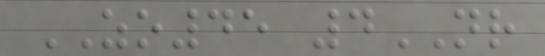ZO45 4NR
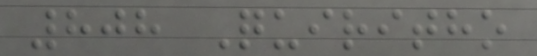808 Quiritho
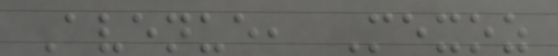Avenue, Mexoz
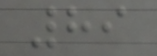89
